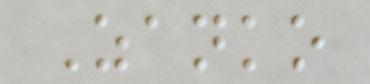Zanko
